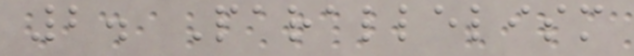2. Parallelism
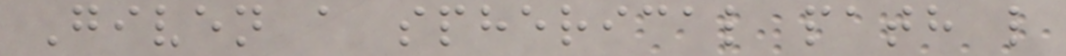Given a spherical path l
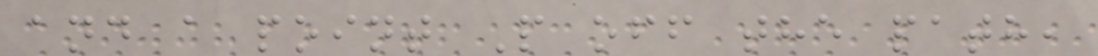and a point P off the path,
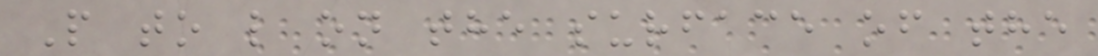P to l on the surface of the
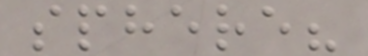sphere?
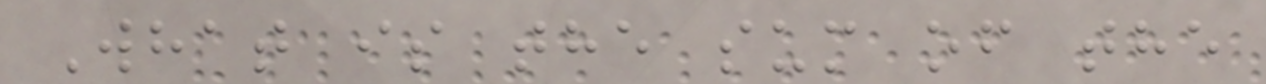What is the sum of the
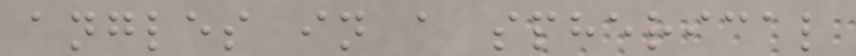angles in a spherical
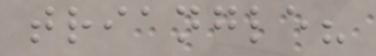triangle?
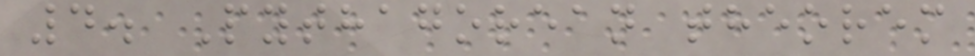4. Pythagorean theorem
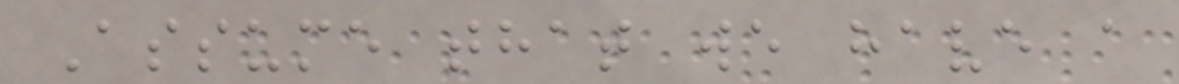Assume that we have a
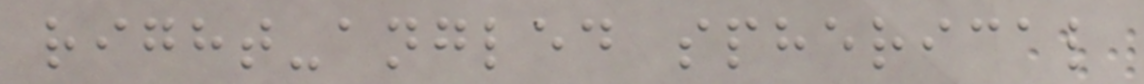right-angled spherical
